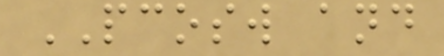PCOSW and
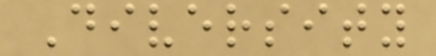Diversity
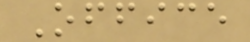Office
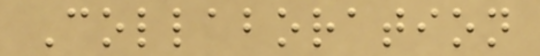Collaboration
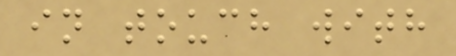in touch with
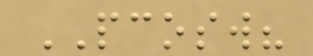PCOSW?
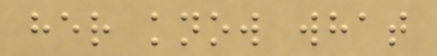her know what
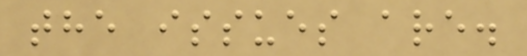the issues are.
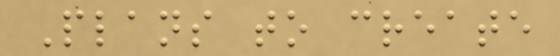Plans to create
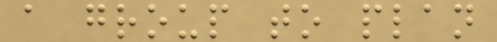a group to plan
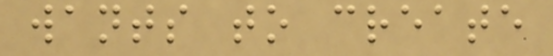wants to create
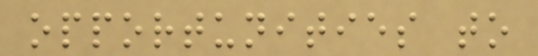opportunities to
